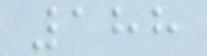188
